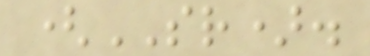(SR).
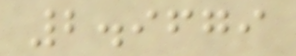2.9679
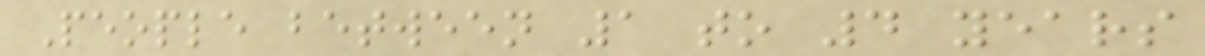People between 1 to 4 years
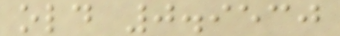old 0.9530
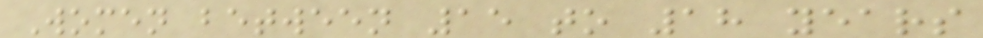Women between 15 to 18 years
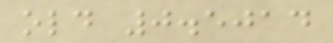old 0.5014
